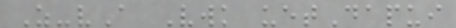Z-vA Vwk uetDapui
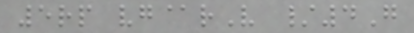5rp vg@rV /4G
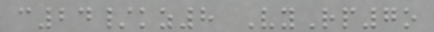c24/kz8 VyRp7o
